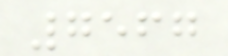7567
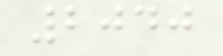2040
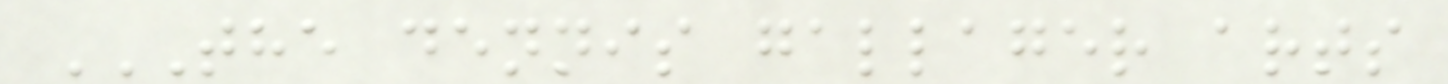THE DENNIS GALLAGER ARTS
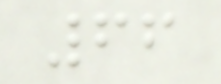66
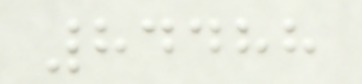84488
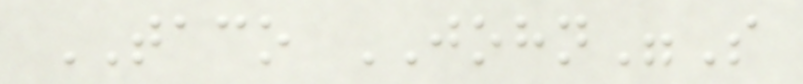TACO JOHN"S
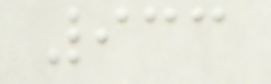933
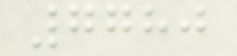7780
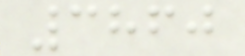3860
